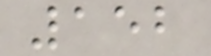152
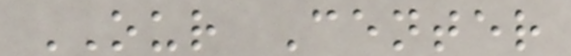OUR Center
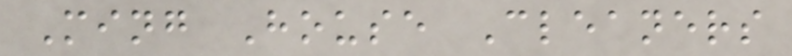Ming House Cleaners
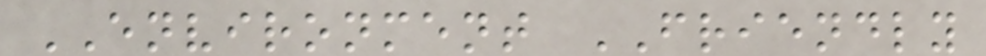ENVIRONMENT FRIENDLY
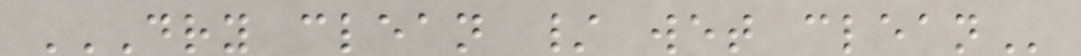DRY CLEAN / WET CLEAN
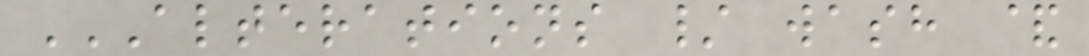ALTERATIONS / WASH &
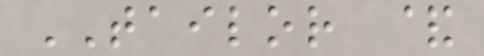TAILOR &
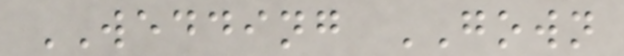WEDDING GOWN
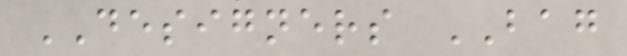DESIGNERS BAG
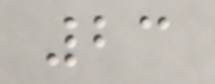23
